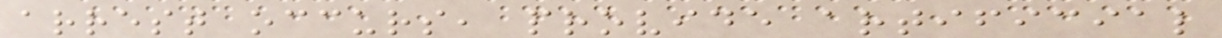arrest occurs, provide artificial
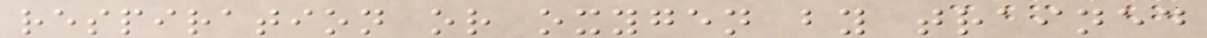respiration or oxygen by trained
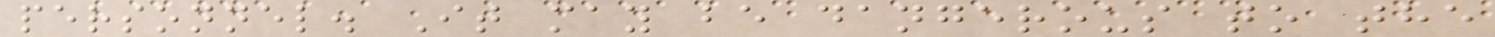personnel. It may be dangerous to the
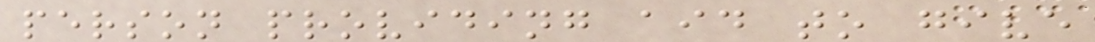person providing aid to give
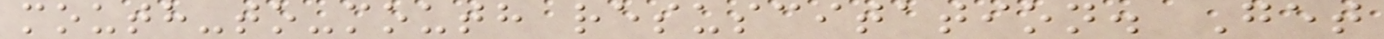mouth-to-mouth resuscitation. Get
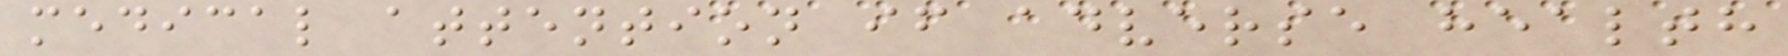medical attention if adverse health
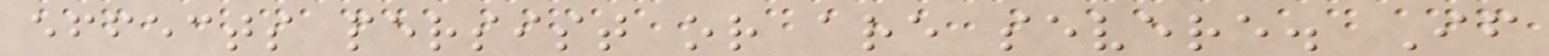effects persist or are severe. If
